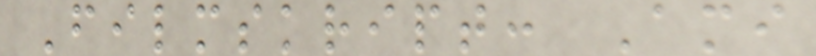Filmskript: Ami
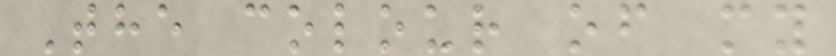The colour of my
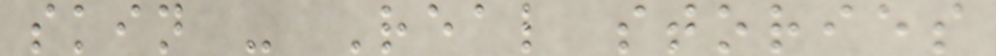skin - Real stories
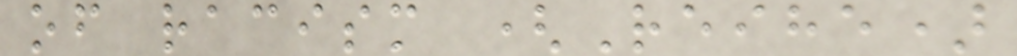of racism (Reihe)
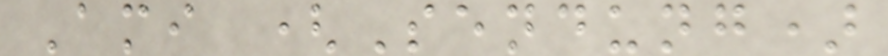Ami (Sendung)
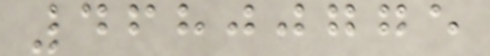46800775
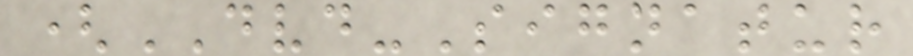(DVD-Signatur
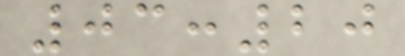03:20
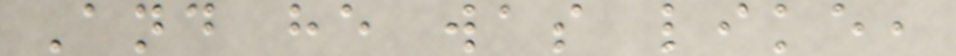And he was like,
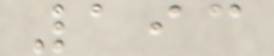193
